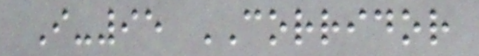I-95 CORRIDOR
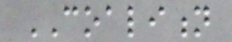COALITION
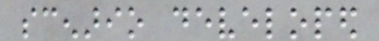scenario developed
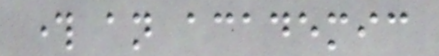through an academic
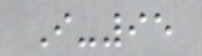I-95
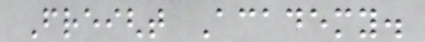Freight Academy.
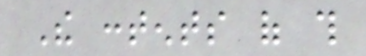The contents of this
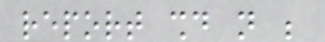report should not be
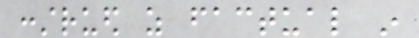construed as factual in
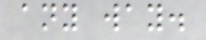any way.
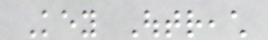Key Outreach
